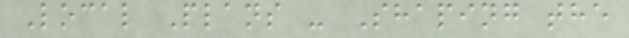Local Plans - Shaping the
